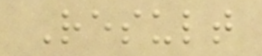Result
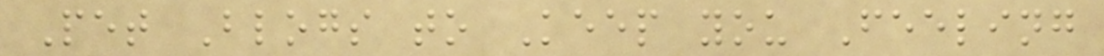Pet Blogs to Keep you Feeling
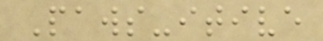Paws-itive
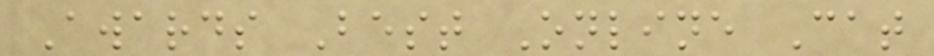Awards Best Online Cat
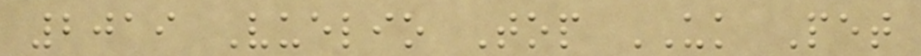2019 Vuelio Top UK Pet
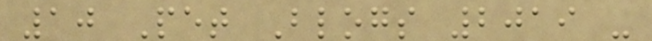10 Pet Blogs 2019 -
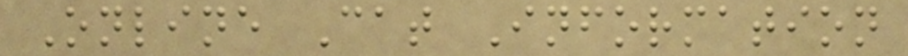Online Cat Information
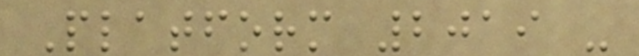Platform 2019 -
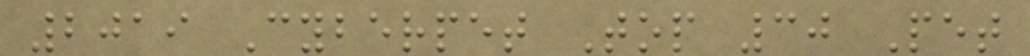2019 Cyberpet Top 30 Pet
